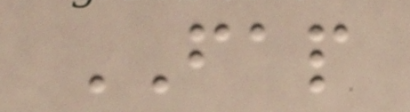FAP
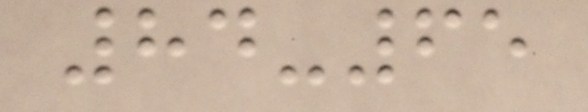84-65
